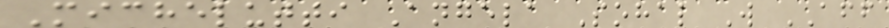Michelutti Angela Sohal W AFF
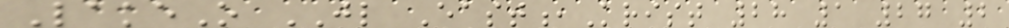LakeO JL East,Krist 28 1 27 2
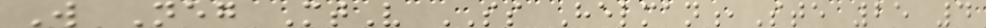W Neg MtV SS Helman,Ste 25 4
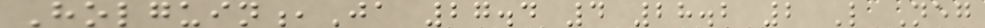Holguin,Ja 27.4 4 28.2 2 L Neg
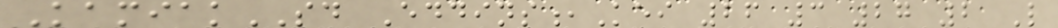KamiakSD Eddins,Kei 26 3 27 2 L
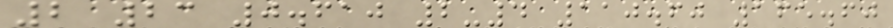2 23 0.610 2-4 110.60 165.60
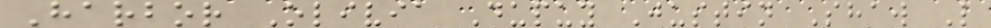Harbor Olivia Dupuy Justin Shaw L
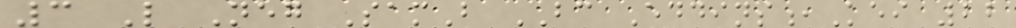3 L Neg SamB BC Eddins,Kei 22
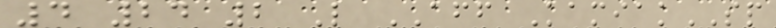4 24 2 L AFF KamiakSP
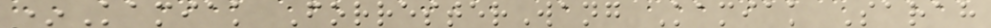*Kamiak ForresterWang Kamiak Sarah
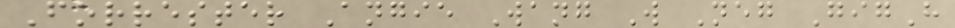Forrester Angie Wang W Neg GigH
